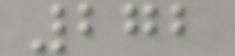272
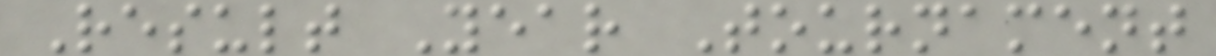Result Year Tournament
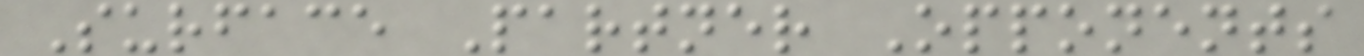Surface Partner Opponents
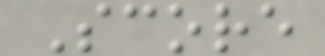Score
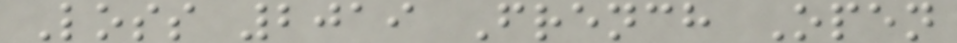Loss 2019 French Open
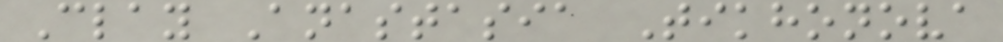Clay Anastasia Tikhonova
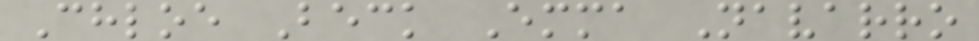Chloe Beck Emma Navarro
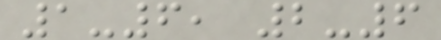1-6, 2-6
